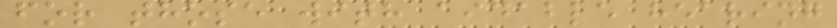for those with aidable hearing
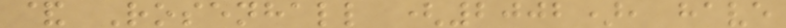& Rosenhall (2002), have
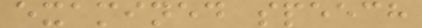examined speech
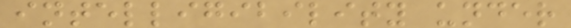intelligibility under
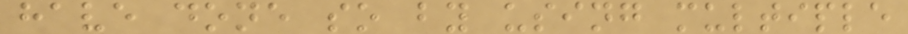have done so by using multiple
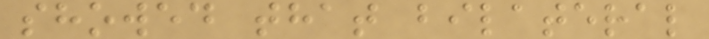showed that bilateral
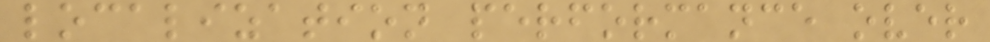localization performance over
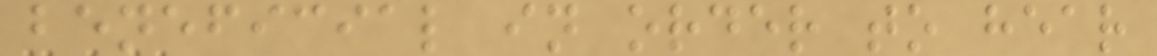beneficial in order to hear
